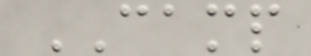CAMP
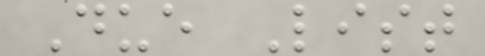Due List
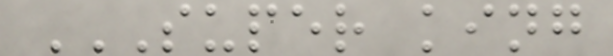SUPER KING
